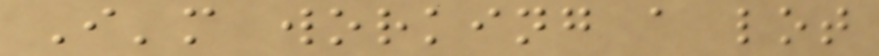I'm working a lot
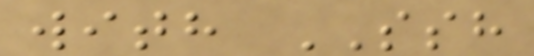with SSH
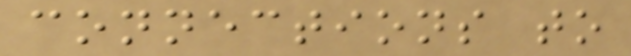connections to
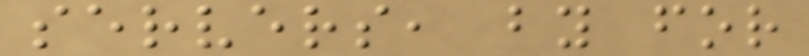servers, by for
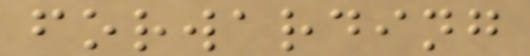forwarding
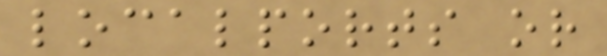localports or
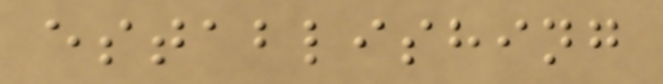establishing
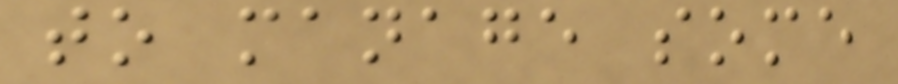to manage some
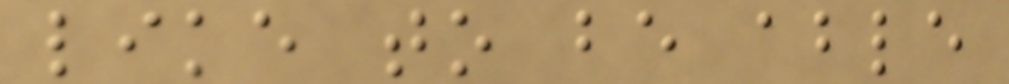like to be able
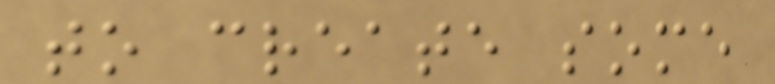to create some
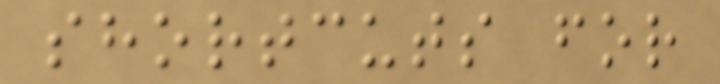shortcuts for
